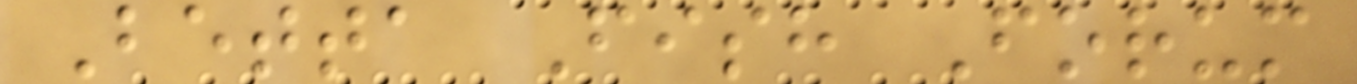Betta Fish Forum
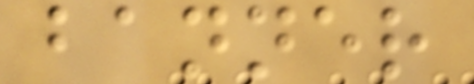banner
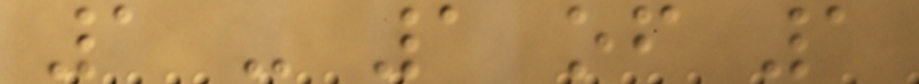1 - 1 of 1
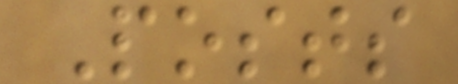Posts
